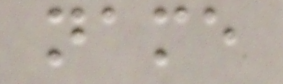name
